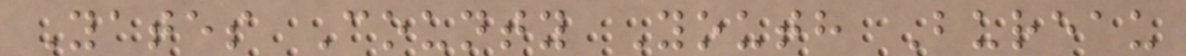Yates County Youth Bureau
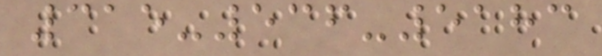315-536-5183
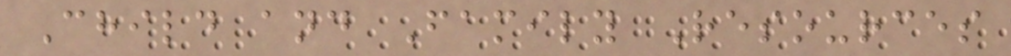Child and Family Resources
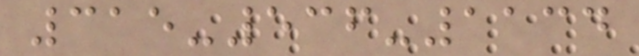315-536-1134
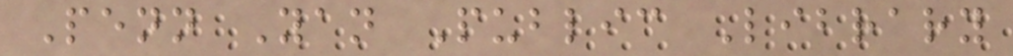Penn Yan Public Library
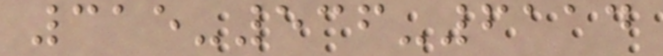315-536-6114
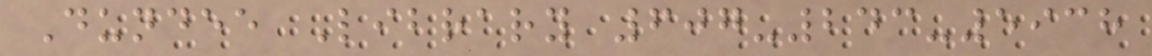Dundee Library 607-243-5938
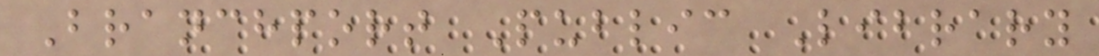Branchport Public Library
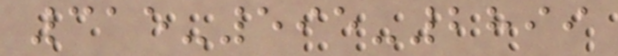315-595-2899
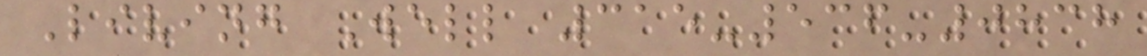Living Well 315-536-0838
